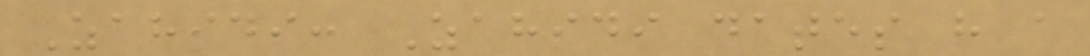Zahidi: Zahidi dates have a
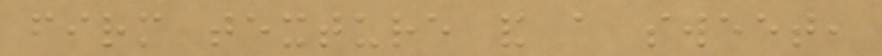firm texture and a sweet,
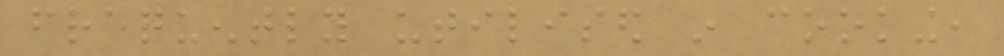frequently utilised in cooking,
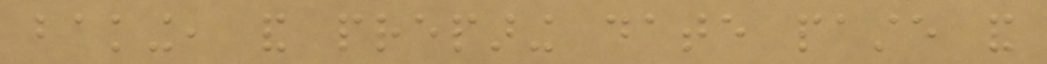baking, and preparing date paste and
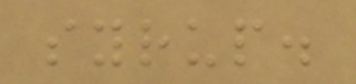syrup.
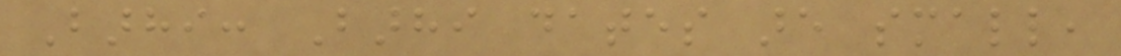Barhi: Barhi dates are small,
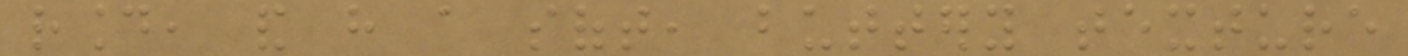round, and have a soft, buttery texture
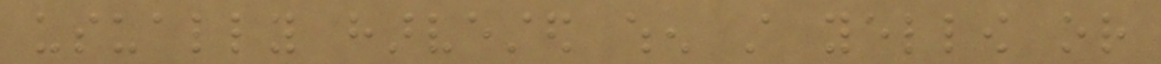usually harvested when still yellow or
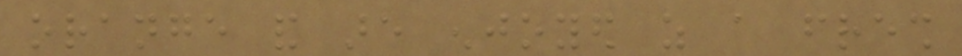orange and are enjoyed as a fresh
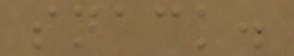snack.
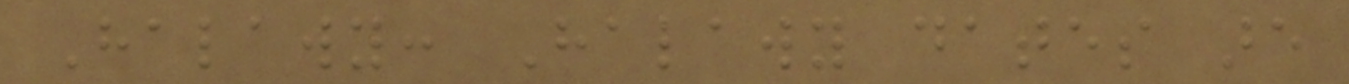Halawy: Halawy dates are
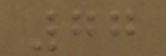77
